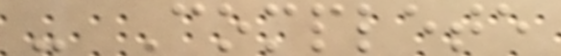- Complete
